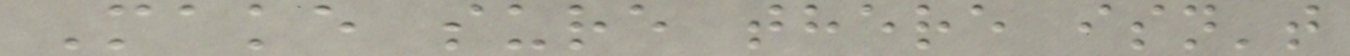Make sure there isn't
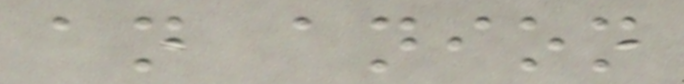an anion
